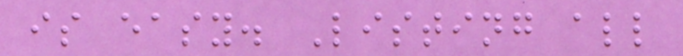is easy. Listing all
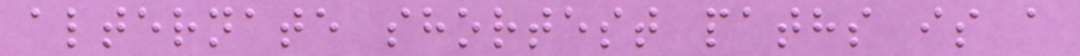alternate shortest paths is a
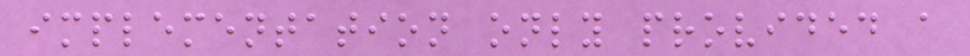implementation only provided a
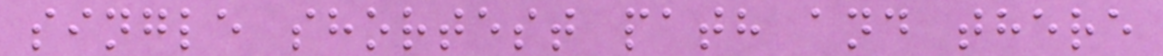single shortest path and there
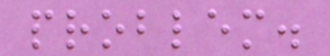problem.
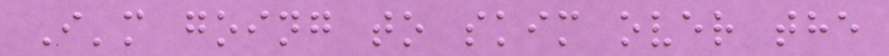I'm going to skim over the
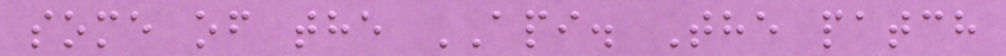some of the API. The patch
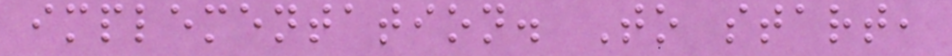implementation. To start,
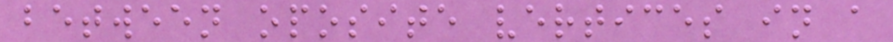between oposite vertices in a
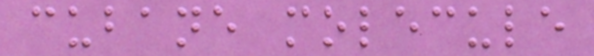cubane molecule
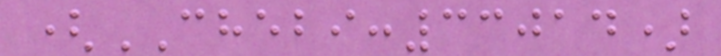(CHEBI:33014)
